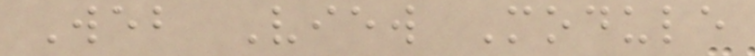Web View Module
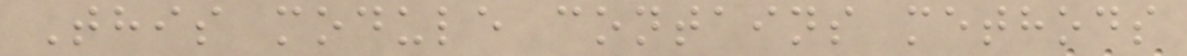This module contains methods
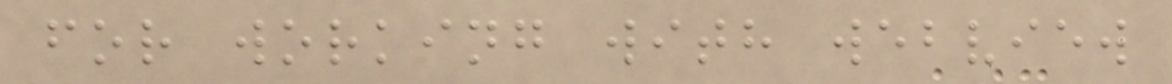for working with webview
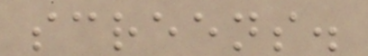screens.
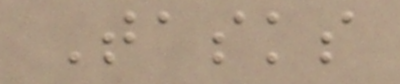Tasks
